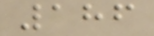186
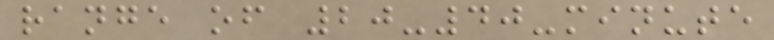range of 20-40-minute
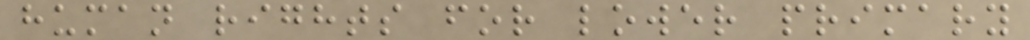human rights for lower primary
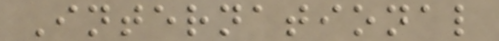International
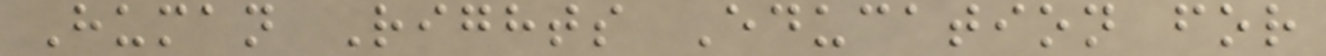Human Rights Education for
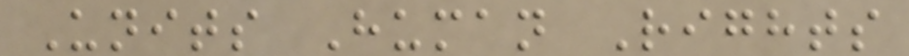Units Human Rights
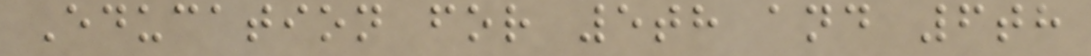Education for 5th and 6th
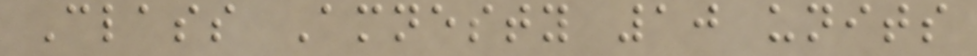Class Amnesty 10 units
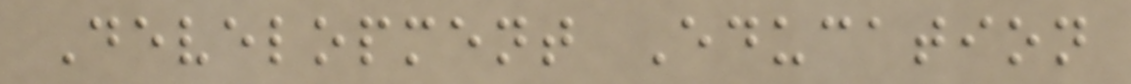Development Education
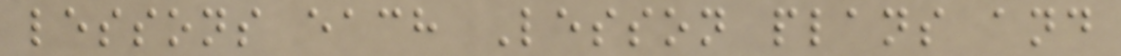lessons each Lesson plans and
